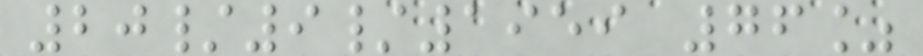20/9/1959 76%
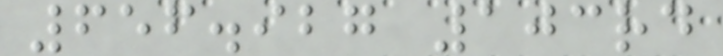656.927 103rd
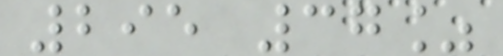295 37%
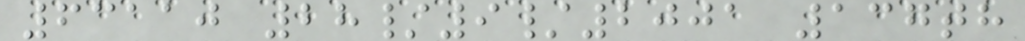63110 28/9/2001 137th
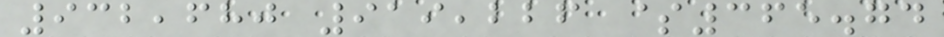932,680 919,226 $365.74
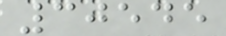30545
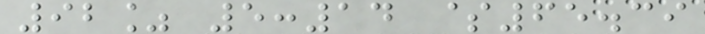92% 5:14 $65.39
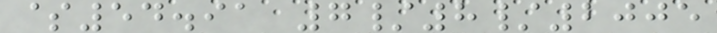$54.91 7/8/2005
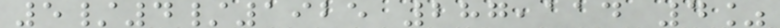5/4/1925 287,114 4%
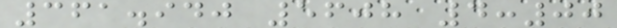361.940 5608 4:00
